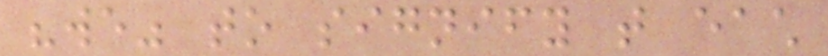"we" to signify that each
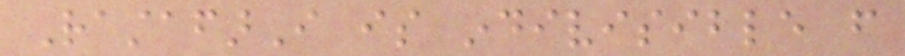RastafarI is indivisible from
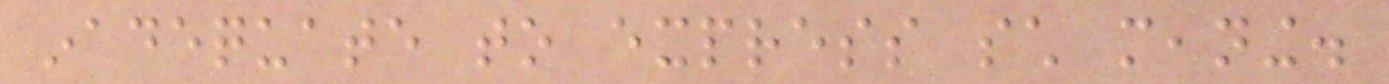inadequate to express such meaning.
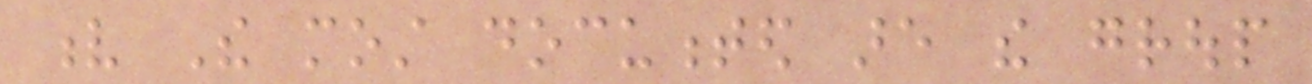v The most documented are the group
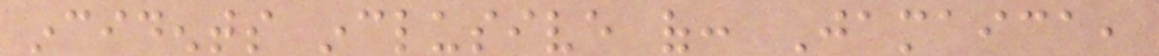incidents inclusive of: Jamaica,
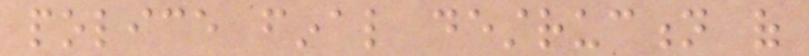police final destruction of
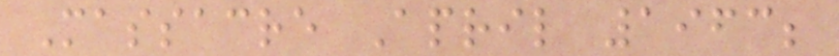Massacre April 1963;
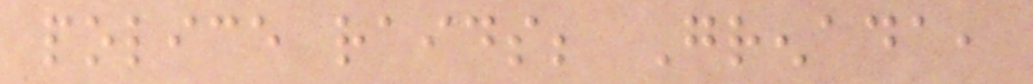police raids; Grenada,
